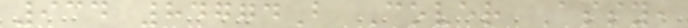934 84774B Cover Assy,
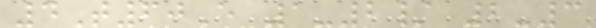4T60E 1-2/ 2-3
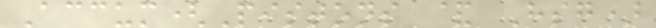Accum(Pistons & Hsg)
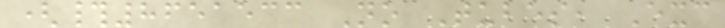(#8651533 No Tubes, Exc
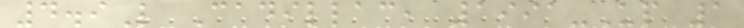4.9L Cadillac, 1991-Up 1
